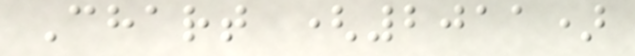Chart (2011)
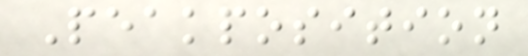Peakposition
